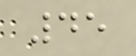45
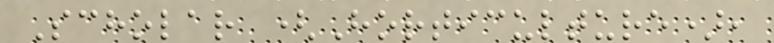Scholar (Horticulture),
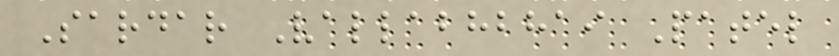Sardar Vallabhbhai Patel
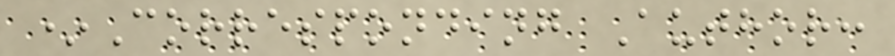*Corresponding Author:
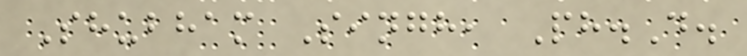Shubham Singh, Ph.D.
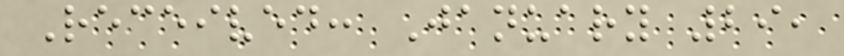Received: January 29,
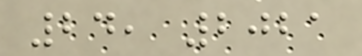24, 2021
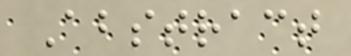Abstract
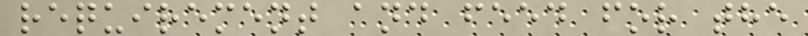requirement and feed for the
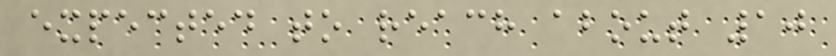expected to reach about 10
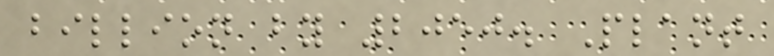billion by 2050. Plant
